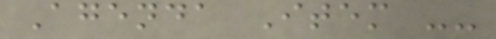Agenda Item --
